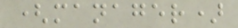(manager)
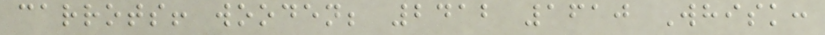carrots! wooden; 2412 1610 Whisk:
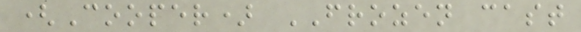(Cooper) FROZEN cast
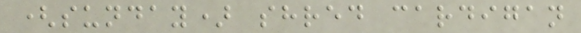(sunday) shred cardigan
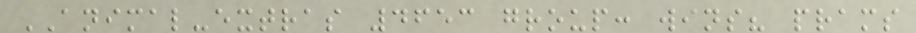ANIMAL-extras 4653 group: wins? prams
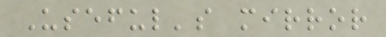Useful's mirror
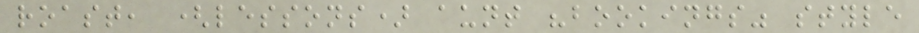roast, (lessons) aunt "bookings" style
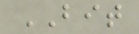BIT
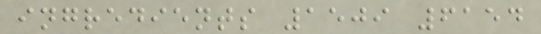ingredients 1509 6154
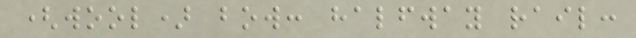(wool) bow: halfway rail:
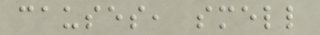causes, smell
